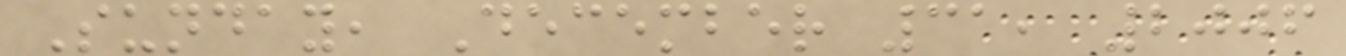Sunday, December 31, 2006
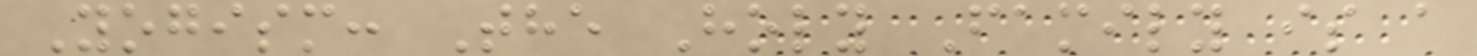Yogism: The Holy Family is a
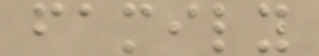family
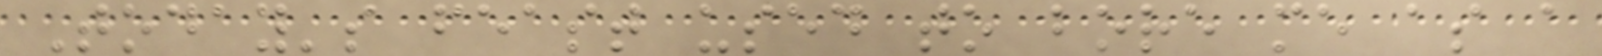Today's feast used to bore me as a
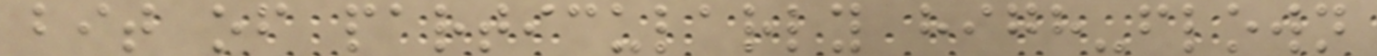bit of particularly high-flown
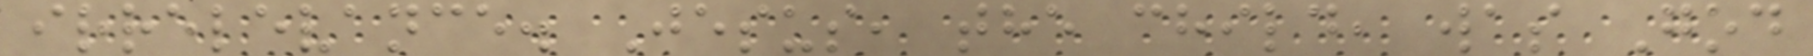irrelevance. Jesus, the child, was God
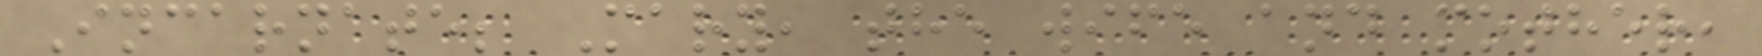Incarnate; Mary, the wife and mother,
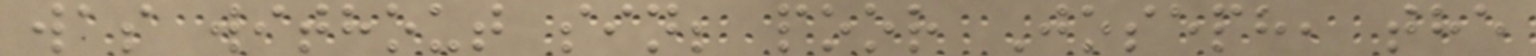was without sin; poor Joseph, the
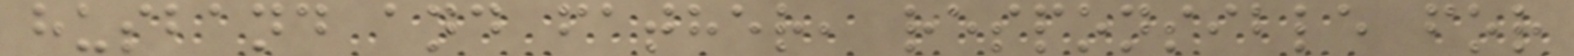husband and father, responsible for
